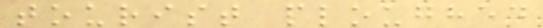tourist ploughed
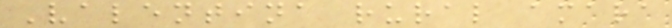Valentina rural amara
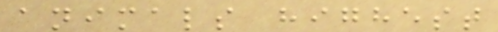animals highest
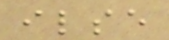ilse
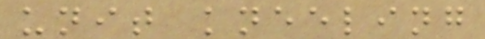unit kneeling
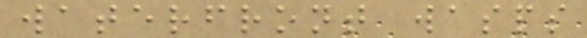waterfront wasps
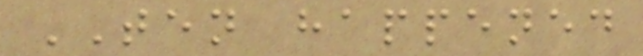TEN happened
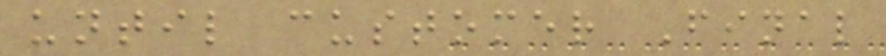until customer Final
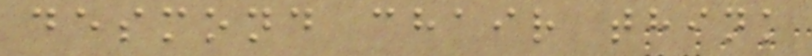desmond chair think
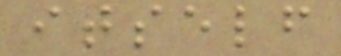itself
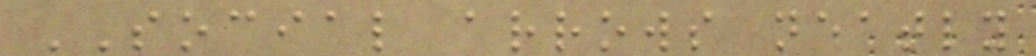SOCIAL arrows neatly
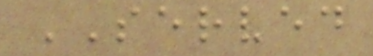SERVED
